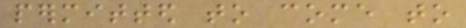permitted to come to
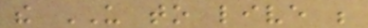the US to live be
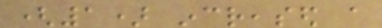(1) increased a
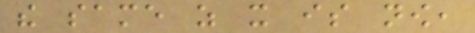the same as it is now,
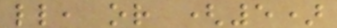little, or (5)
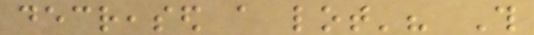decreased a lot'? This
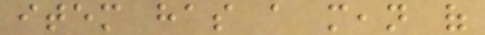item has a mean of
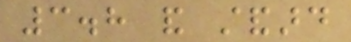3.8 and standard
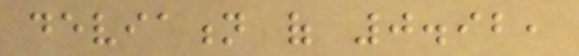deviation of 0.92,
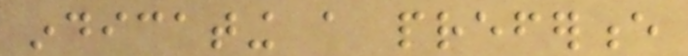indicating a preference
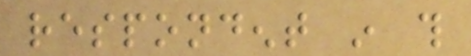respondent in this
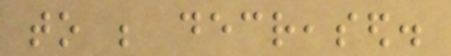to be decreased.
